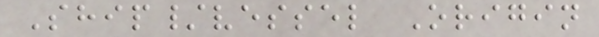Ship/vessel Origin
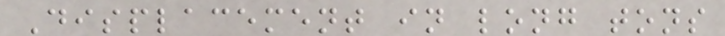Displacement in long tons
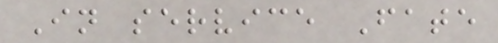In service Fate
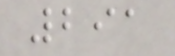291
